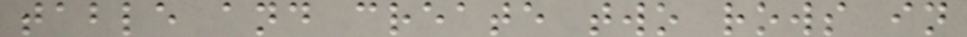table and create two rows in
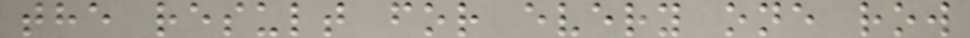the result for every one row
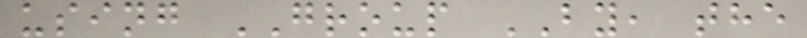using GROUP BY, the
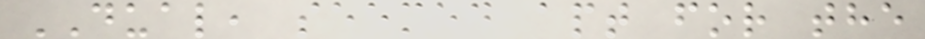DUAL, seemed apt for the
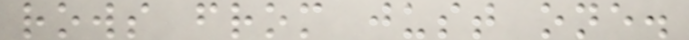rows from just one.
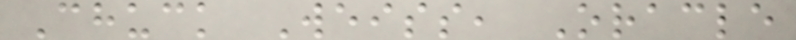Chuck Weiss, Oracle
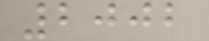2002
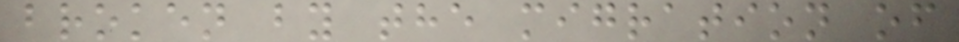broken by the migration of
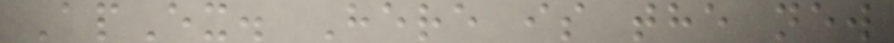ApEx. Here is the new
